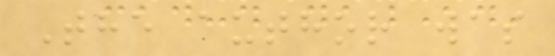The author was
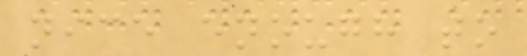nice enough to
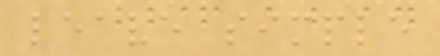leave simple
